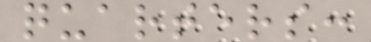quarters:
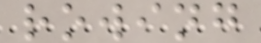rowing
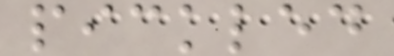pickled
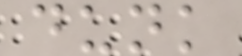dunk
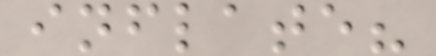inflate?
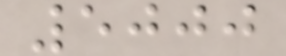5000
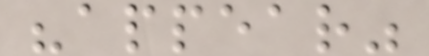"appear"
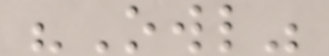"Owl"
